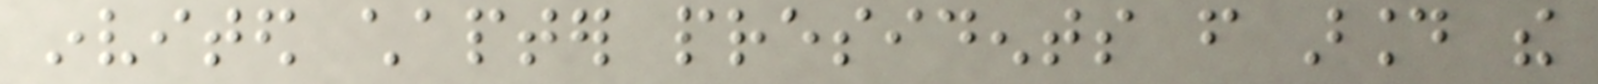invited chapter presidents from around the
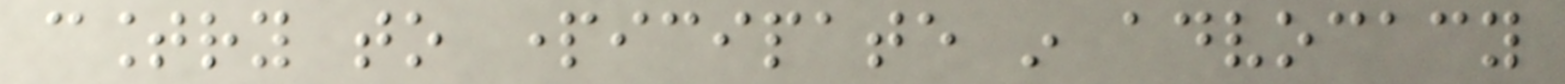country to participate in advocacy
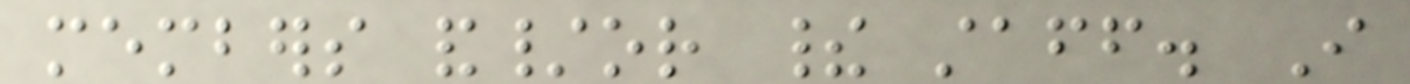members and/or their staff. I
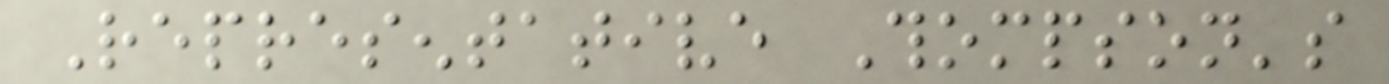Representative Thompson's
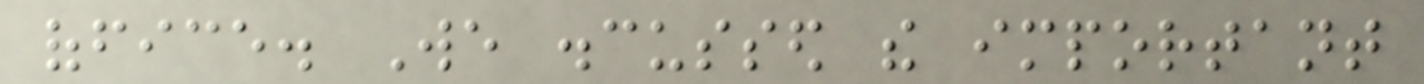office. We discussed the important
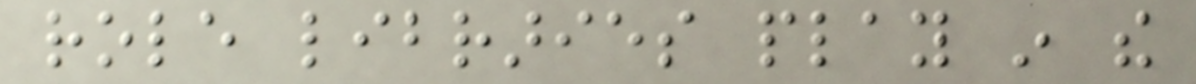role libraries play in the
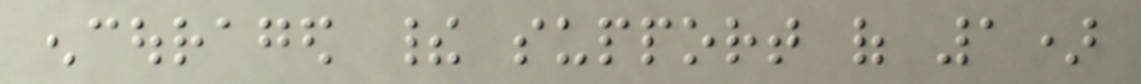encouraged their support of 1)
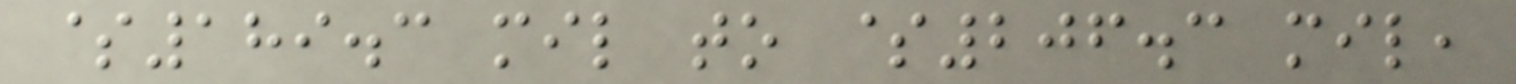$189.3 mil to $206.3 mil,
